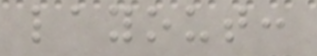layout:
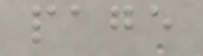page
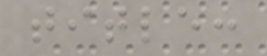title:
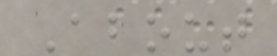About
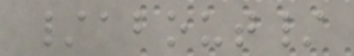/about/
